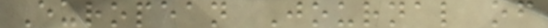European Journal of
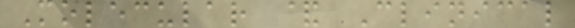Molecular & Clinical
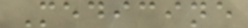Medicine
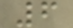6
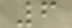6
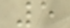5
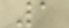1
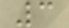3
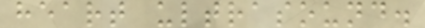heart ultrasound.
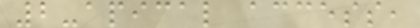2-apical access,
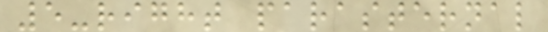5-right parasternal
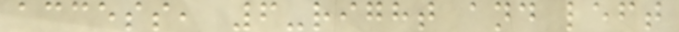access, 6-right and left
